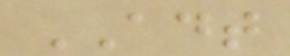ADT
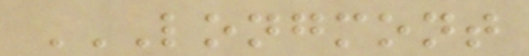LONGMONT
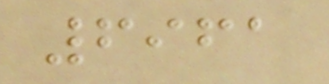6961
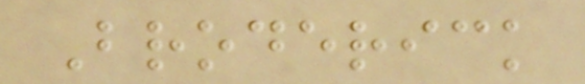Broderick
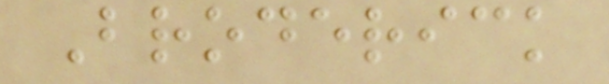Broderick
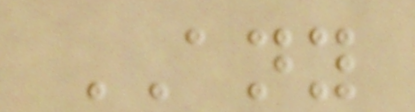ANY
